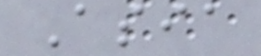Asia
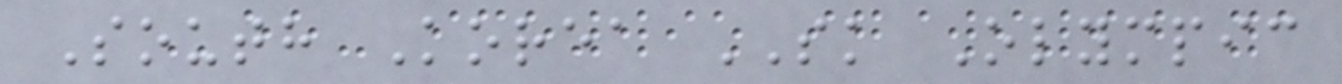South Korea SK Olympic
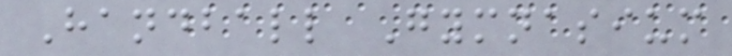Handball Gymnasium
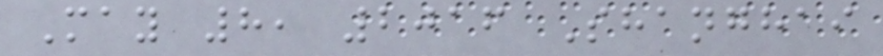May 8, 2016 Shanghai
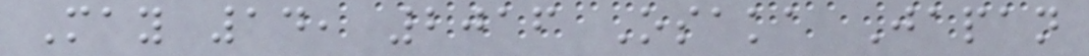May 14, 2016 Osaka Japan
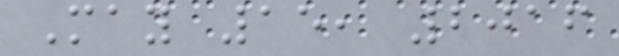May 15, 2016
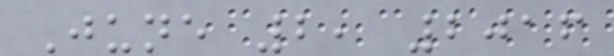June 2, 2016
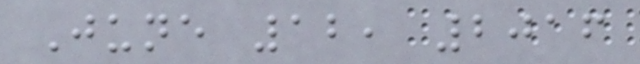June 12, 2016
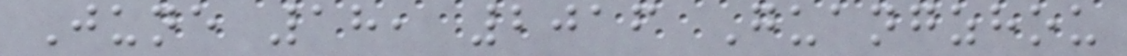June 18, 2016 Guangzhou
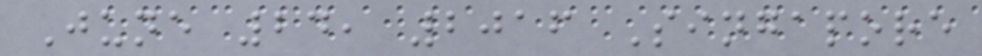June 24, 2016 Singapore
